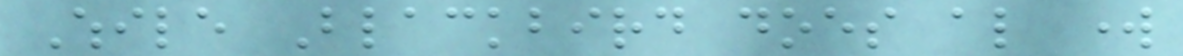While Blackbird does also work
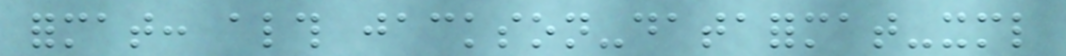format: although jackson-dataformat-xml
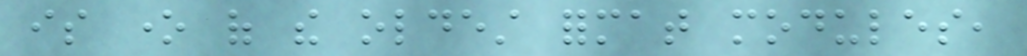is one of the oldest format modules,
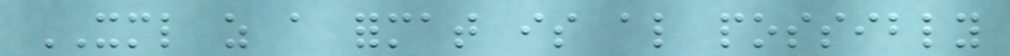XML as a format is also possibly
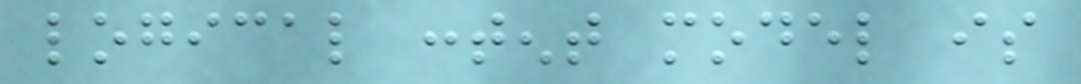logical content model is
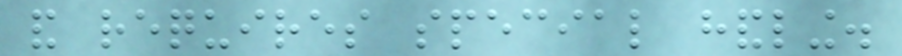and requires special handling.
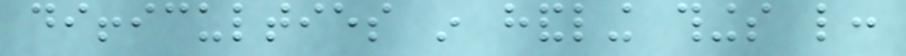difficulties in handling things like:
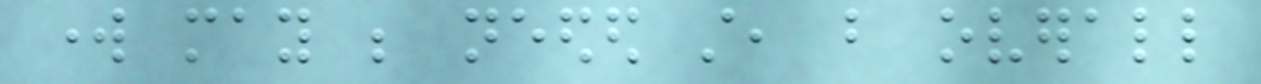work may be needed still, but overall
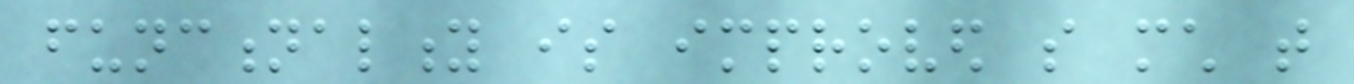functionality is improved so much that
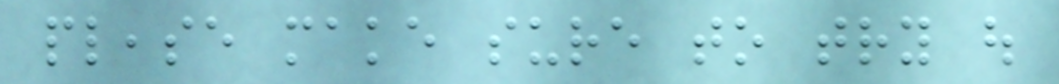please make sure to try out
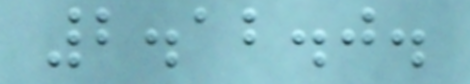2.12.0.
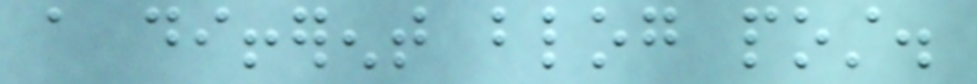a different blog post.
